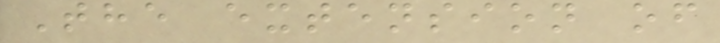The extension of
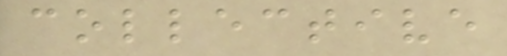collective
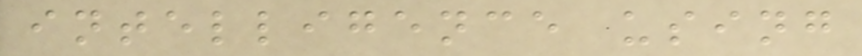intelligence using
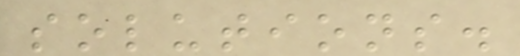solutions.
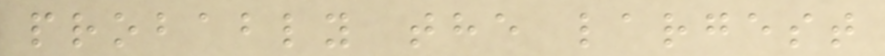probably the largest
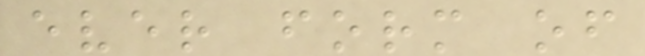ever form of
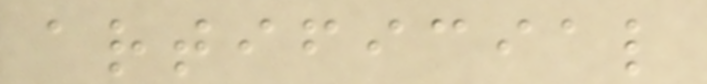artificial
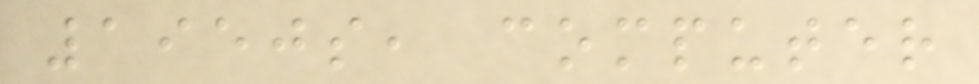1950s, computer
